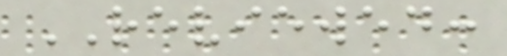REVIEWED:
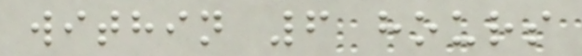within 6 hours
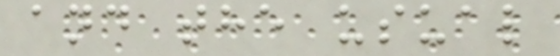and the usual
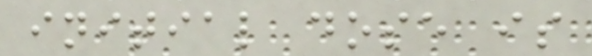initial dose is
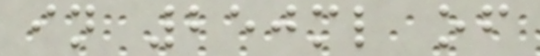in 250ml of
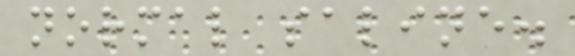normal saline.
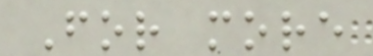For more
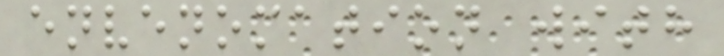envenomation with
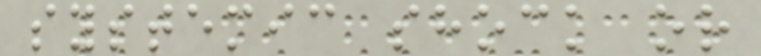systemic shock or
